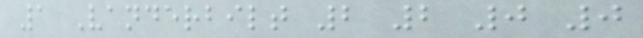1 Vanderbilt 2 2 0 0
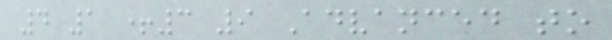4 1 +3 9 Advanced to
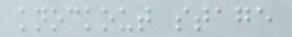knockout stage
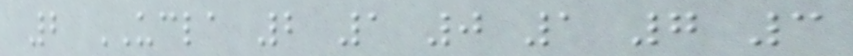2 UCLA 2 1 0 1 7 3
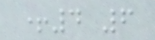+4 6
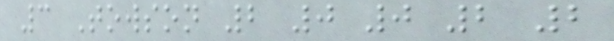3 Towson 2 0 0 2 2
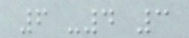6 -4 3
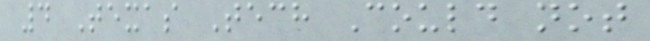4 Texas Tech Could not
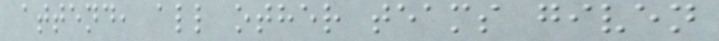attend, all other teams given
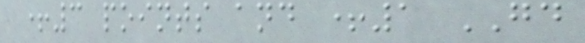+3 points and +1 GD
